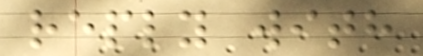reply with
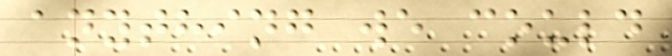anything we could
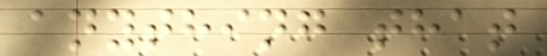anything that
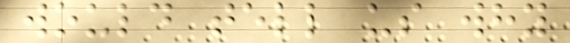would tell us why
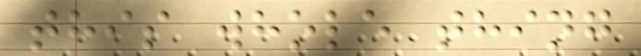this whole thing
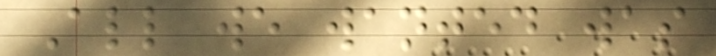All we wanted was
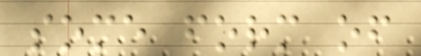some form of
